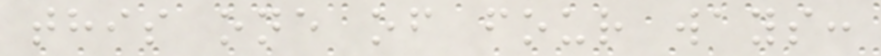this one of four ways:
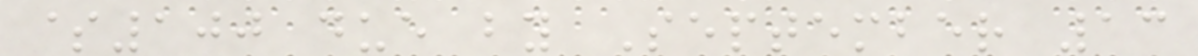$100 due by September 13
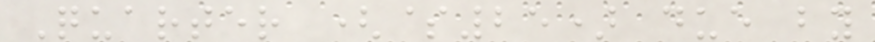Quarter ($25) due by
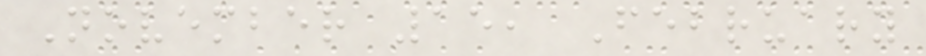November 15, February
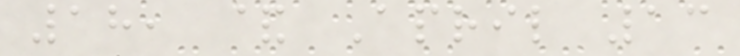18, & April 13
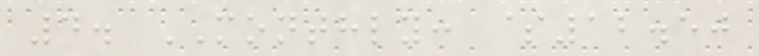4. MONTHLY: $12.50
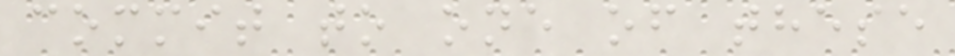commit to one of these
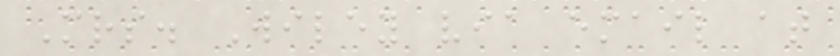Mrs. Wiley via email at
